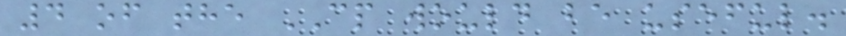4 of the CP would be useful.
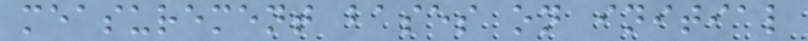measurement bases on initial
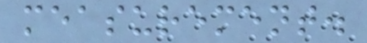measurement.
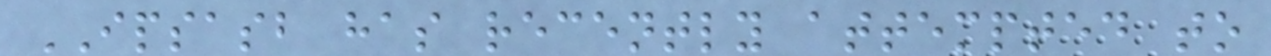IPSASB has recently attempted to
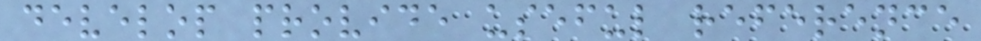develop provide useful reference
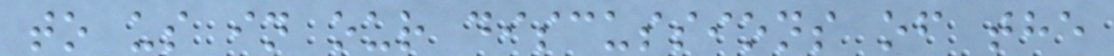to us in our discussions of the
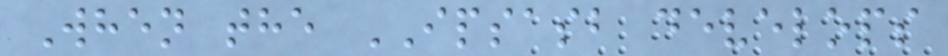When the IPSASB develops
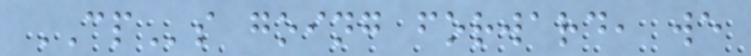CPs going forward, we
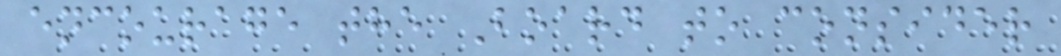encourage the Board to consider
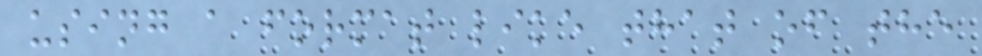using a format like that of the
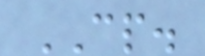CP.
